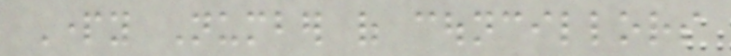Party Number of councillors
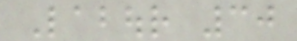Labour 30
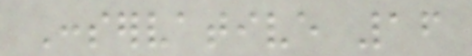Conservative 16
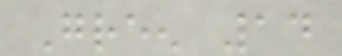Green 14
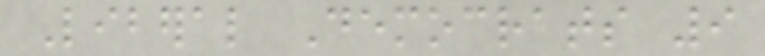Liberal Democrats 9
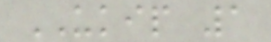UKIP 1
